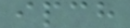ipch
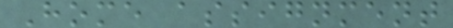Home assignment
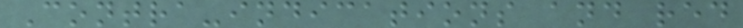Contra-indications and red
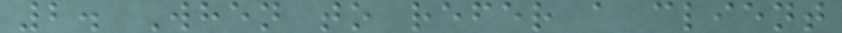2. When to refer a client
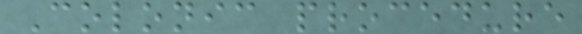Colonic procedure
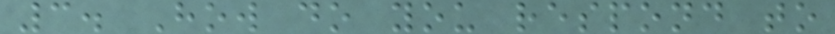3. How do you respond to
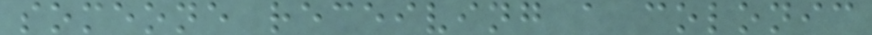someone receiving a colonic
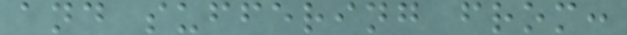and suffering from:
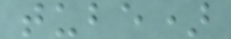tube)
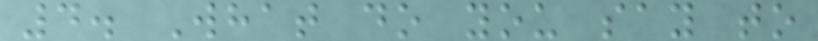4. What do you say to
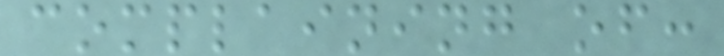complaining of:
